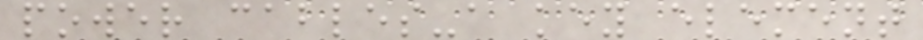power cables-a key element
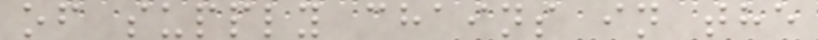of supply chains in the
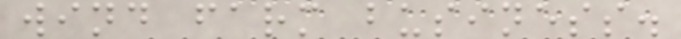wind farm business.
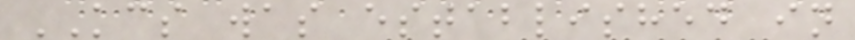KCS was established in
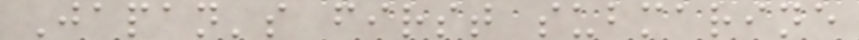Japan's first submarine
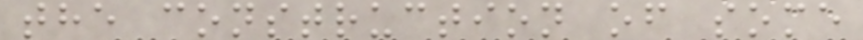the construction of some
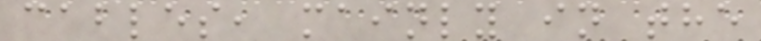cables, mainly in the
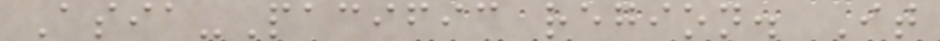Asia-Pacific region. It
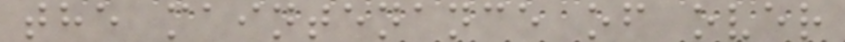the maintenance of over
